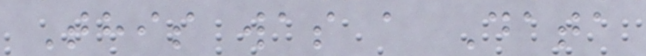This was a Data
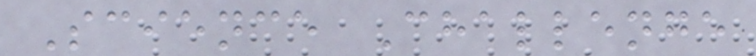Science Challenge
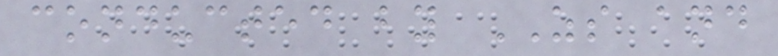conducted by ZS and
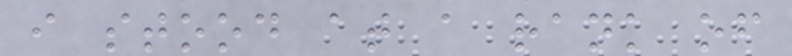i stood at a rank of
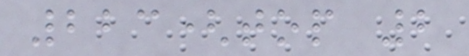223(top 2
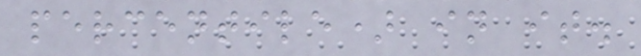percentile) in it.
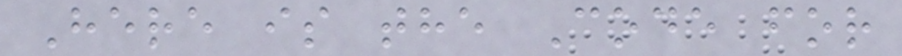Here is the Code for
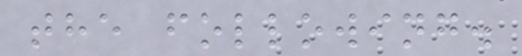the following.
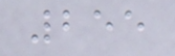255
